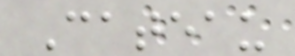Cateau
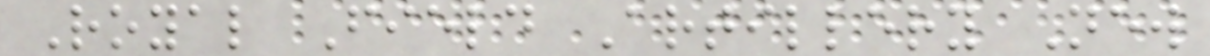Royal Field Artillery New
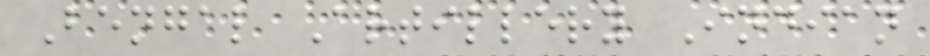Bengal Artillery Indian
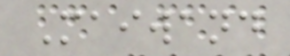Maiwand
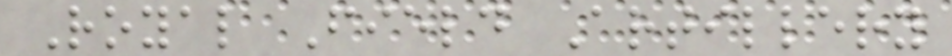Royal Field Artillery
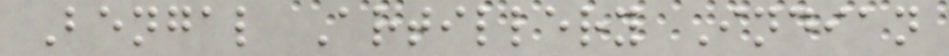Bengal Artillery Indian
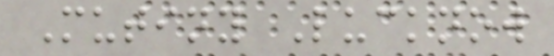Mutiny Lucknow
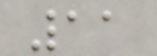11
